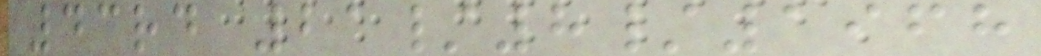43rd 21/8/1968
